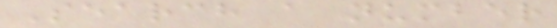Search a number
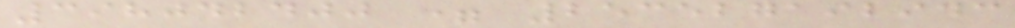398042400 = 253527192943
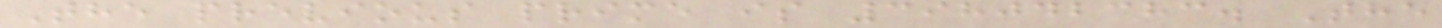The previous prime is 398042383. The
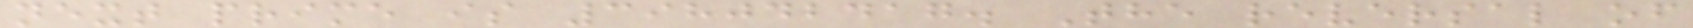next prime is 398042417. The reversal of
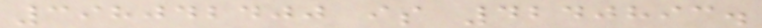398042400 is 4240893.
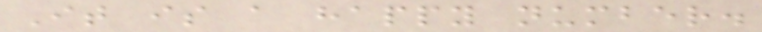It is a happy number.
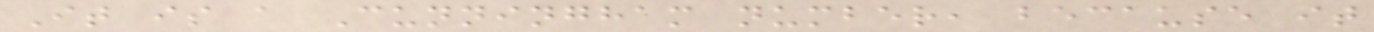It is a Cunningham number, because it
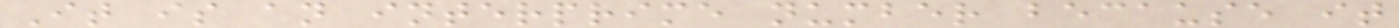It is an interprime number because it
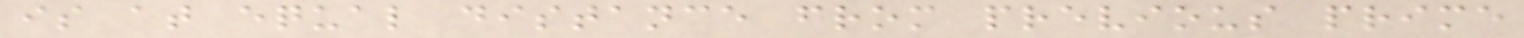is at equal distance from previous prime
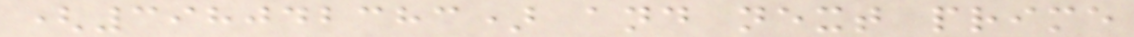(398042383) and next prime
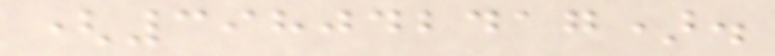(398042417).
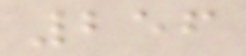256
